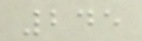245
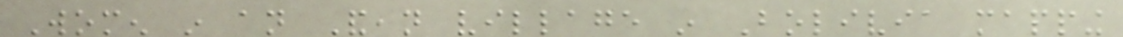Women in an Andean village in Bolivia mapping
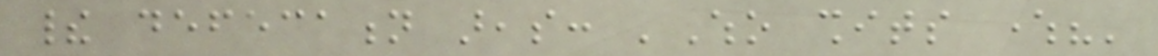their defecation areas: 'Who shits where?'
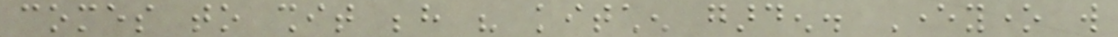comes to shit behind his kitchen garden. Everyone will
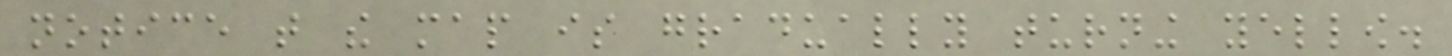notice that the map is gradually turning yellow.
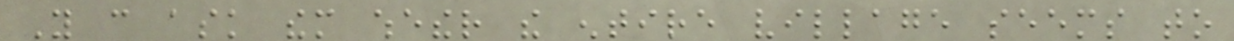You can ask them whether the entire village seems to
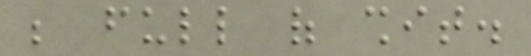be full of shit.
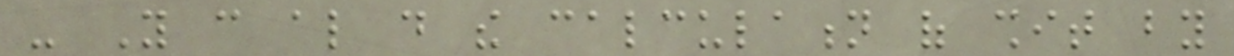- You can also do the calculation of shit by
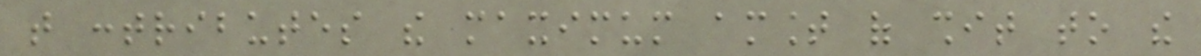that contributes the maximum amount of shit to the
